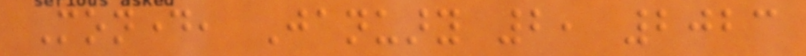Monday, January 2, 2023
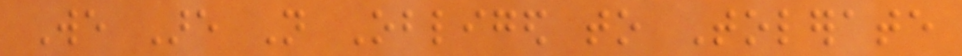We Are Not Obliged to Tolerate
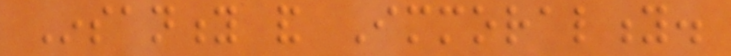Insanity and Immorality.
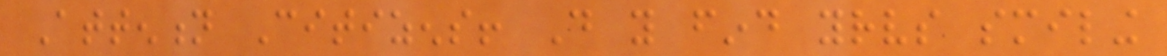Attention Citizens! Do you find yourselves smiling
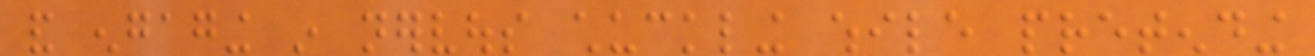and engaging in nervous chuckling while pretending
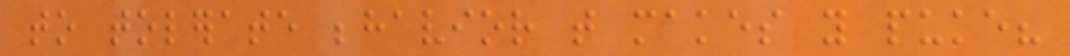to tolerate behavior that makes you puke?
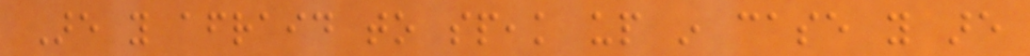Are you afraid to speak up in case you are
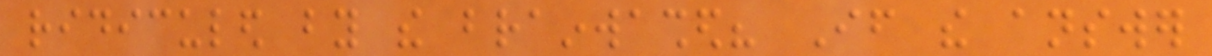ridiculed by the brainwashed? If the answer
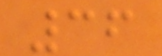36
